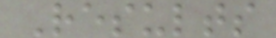Results
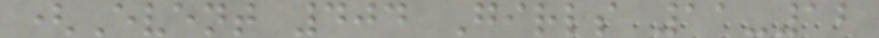(Event 404 Girls 11-12
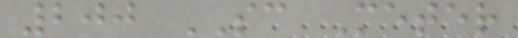200 SC Meter
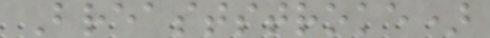Breaststroke)
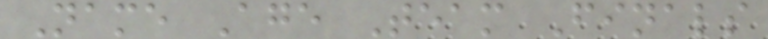Name Age Team Finals
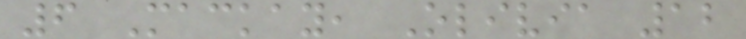6 Mackay, Olivia 12
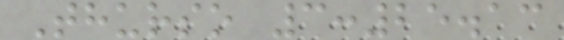Thurso 3:25.13
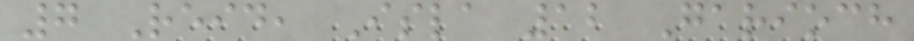7 Reid, Isla 12 Garioch
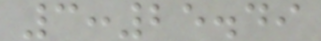3:25.49
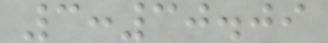3:30.09
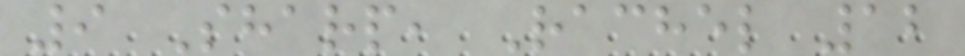9 Sharp, Rachel 12
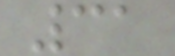31
